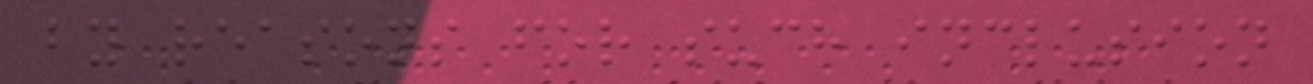by reasons for such inclusion
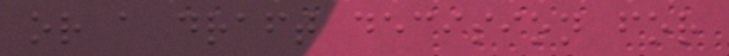or a draft decision for
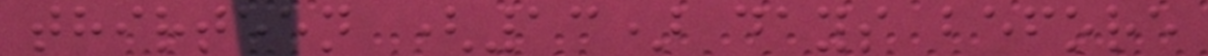thirteen (13) days before
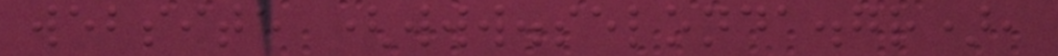website (www.selonda.gr),
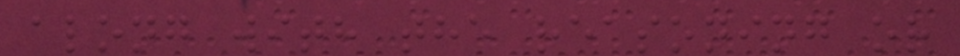along with the reasoning or
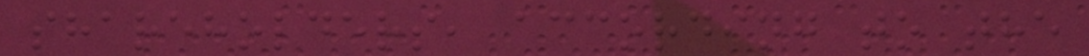shareholders, according to the
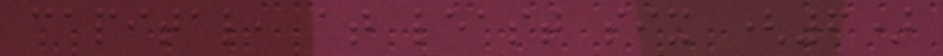capital, at least six (6)
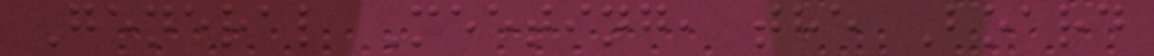General Meeting, the Board
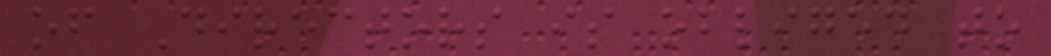of Directors is obliged to
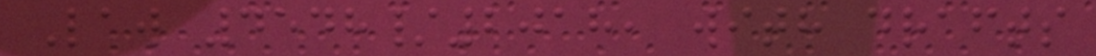Law 4548/2018, with drafts
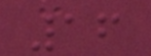16
